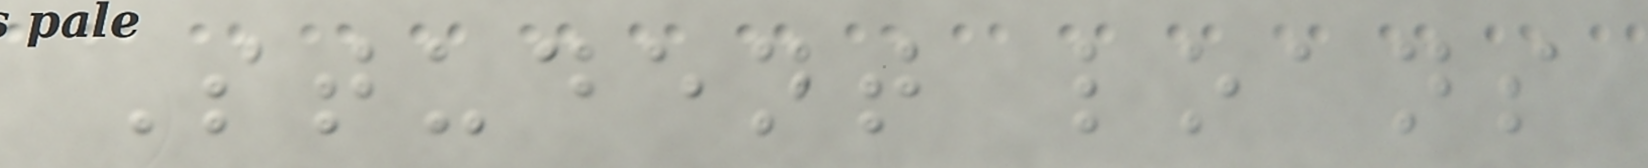Student loans
